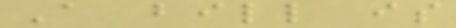A bill is
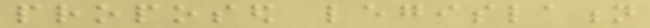proposed legislation
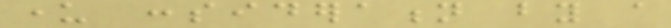under consideration by a
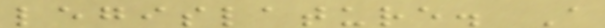legislature. A
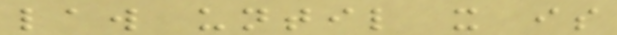law until it is
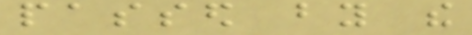passed by the
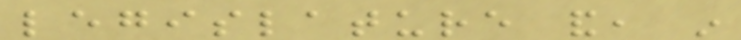legislature and, in
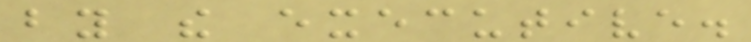by the executive.
